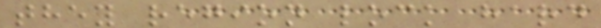they region lock hard
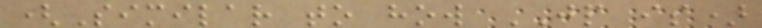(Similar to how JP is)
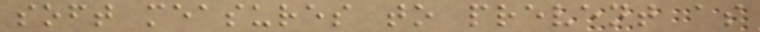soft measures to prevent as
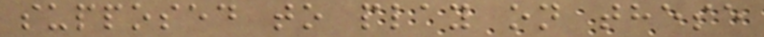supposed to play on these
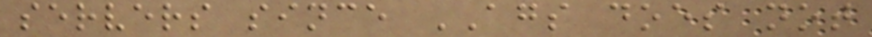servers since AGS does not
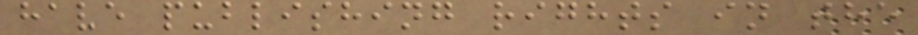have publishing rights in the
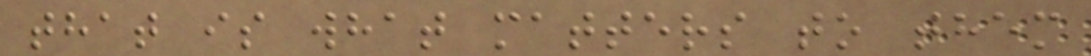that is what matters to them
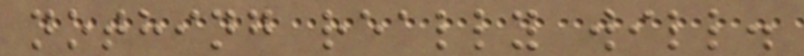nothing really will.
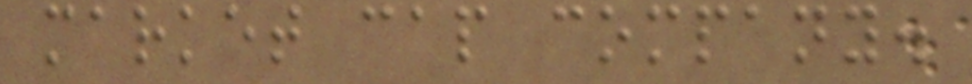market cap company.
